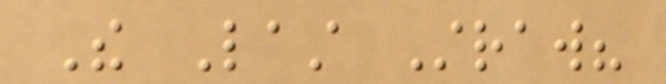The Last Straw?
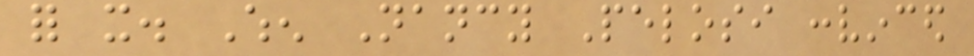for it. When Nancy Pelosi convinced
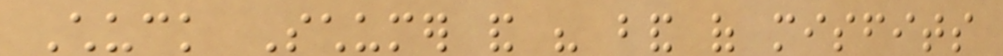Chuck Schumer and his band of misfits
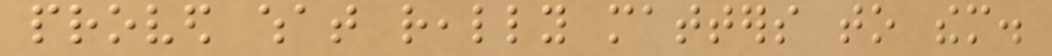proved what really matters to them.
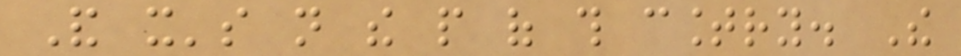And it's not the people of this country. The
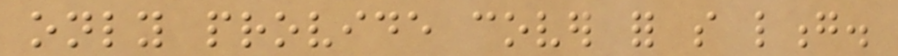only provide cover for so long.
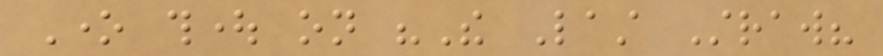One thought on "The Last Straw?
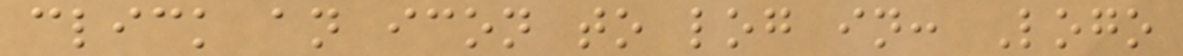click an icon to log in: Logo
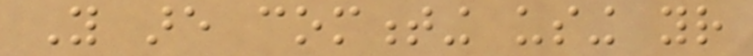You are commenting using your
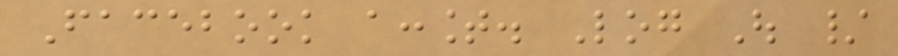Facebook account. Log Out /
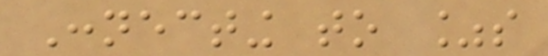Connecting to %s
